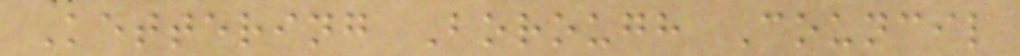Kettering Borough Council
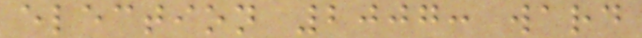election 2007: ward
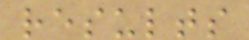results
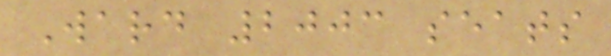Ward 2003 seats
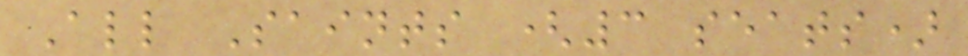All Saints (3 seats)
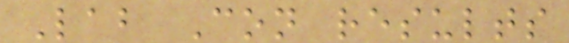Lab Con results
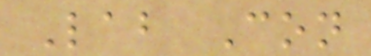Lab Con
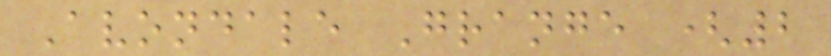Avondale Grange (2
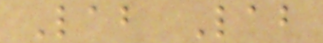Lab Lab
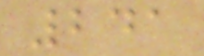241
